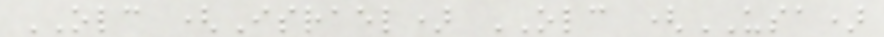OLC (Israel) OLC (USA)
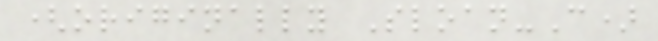(originally Sloan-C)
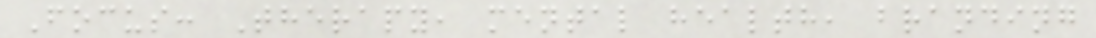Focus: Therapy, mental health, branding
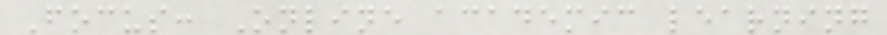Focus: Online academic learning
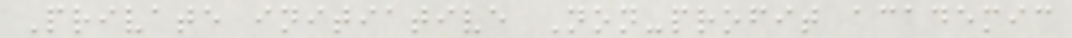Private initiative Non-profit academic
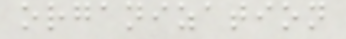organization
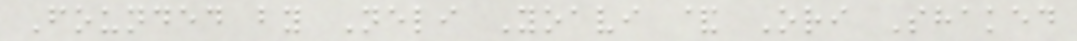Founded by Neli Yoavi & Ori Shaked
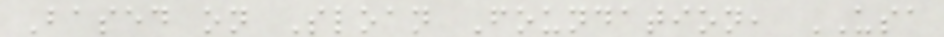Based on Sloan Foundation, USA
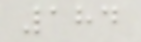184
